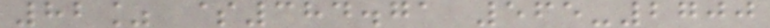82% $384.71 565-2700
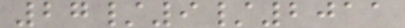27/9/2011
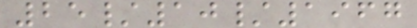25/10/1967
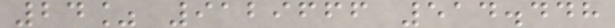24% 9129666 514.448
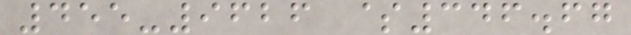455-9626 $346.67
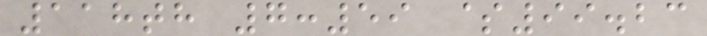118th 7:59 $99.23
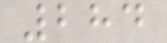284
